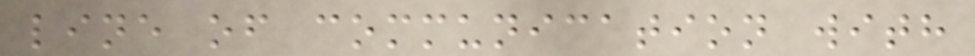line of communication with
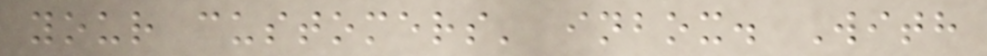your customers' inbox. With
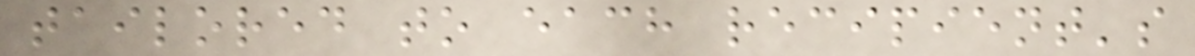tailored to each recipient's
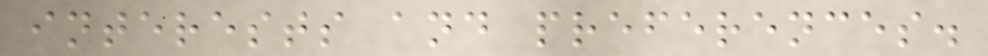interests and preferences.
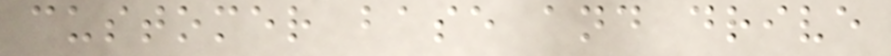customer base and drive
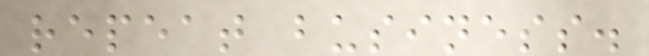repeat business.
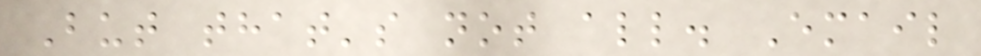But that's not all. Email
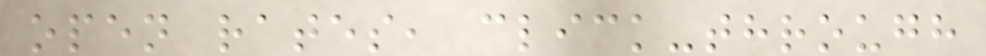open rates, click-through
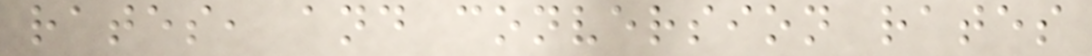rates, and conversion rates
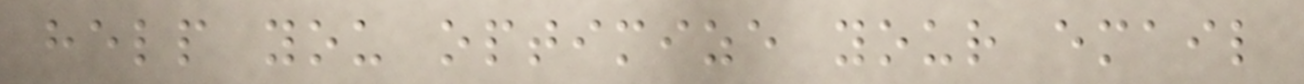help you optimize your email
